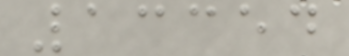13354
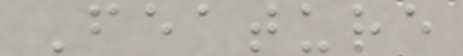Feature
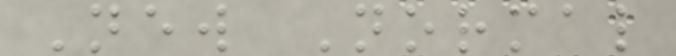New Normal
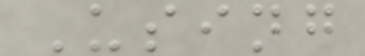Using
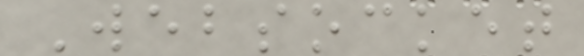Websocket
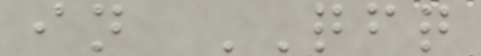in QFQ
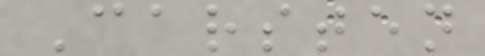Carsten
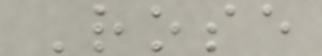Rose
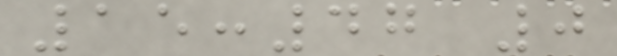15:47 0
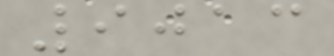9013
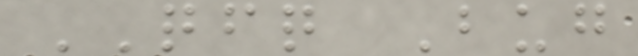QFQ Bug
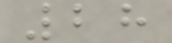28
